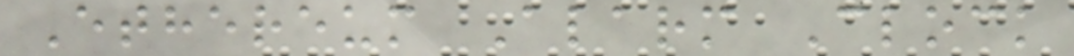Ethereum Alarm Clock
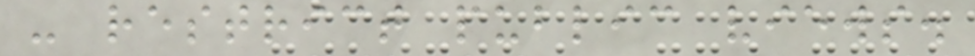- restrict public views.
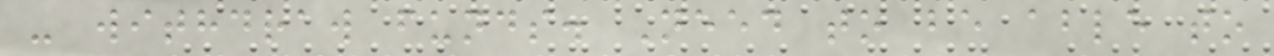- withdraw funds. Need to be able to
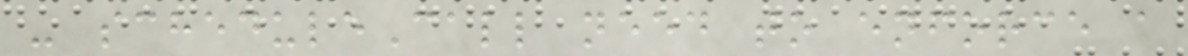- scheduleCall need to enforce a
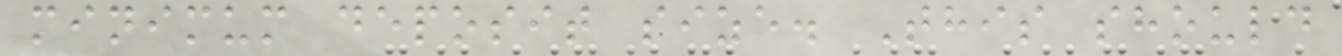minimum deposit size. This should
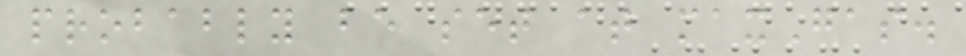probably be set at maxGas.
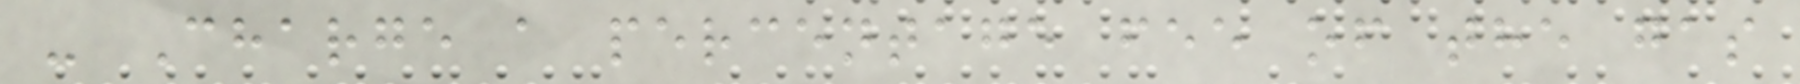- Charge a percentage fee of the gas
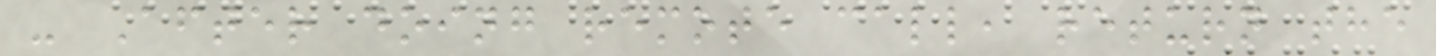- After doing remote call, return the
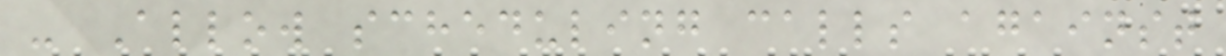- Allow scheduling calls against
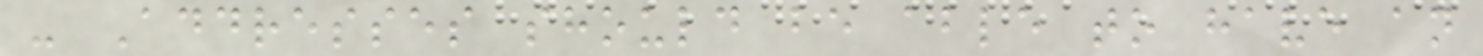- Addresses should be able to have an
